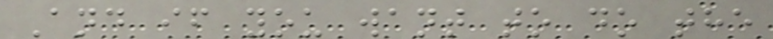And if you want to do the
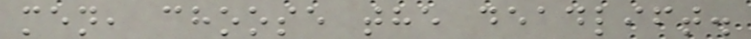men, choose the deadlift.
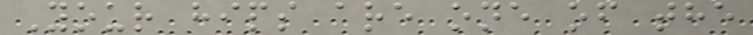Your hips are one of the
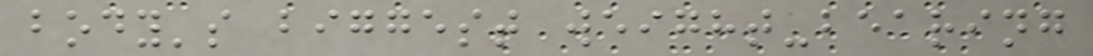body's biggest weight-bearing
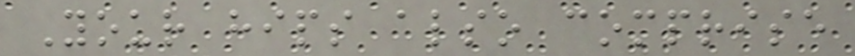Your hips also comprise
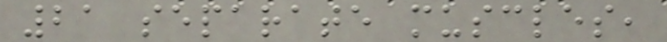21 separate muscles,
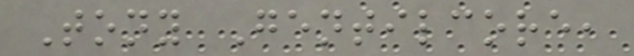Tony Gentilcore,
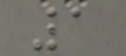1
